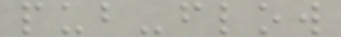pub-flow
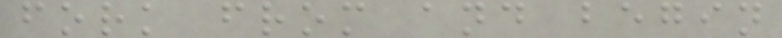fork from and begin
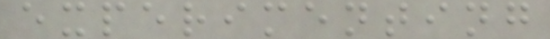experimenting
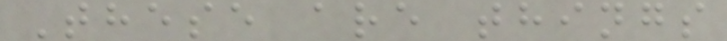These are things
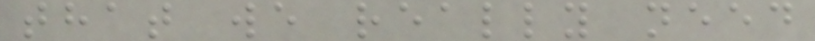that we really need
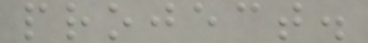project.
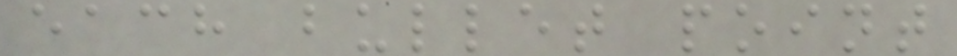each bullet point
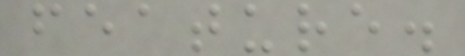feature.
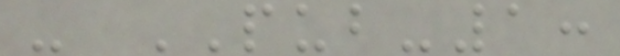- PUB-1:
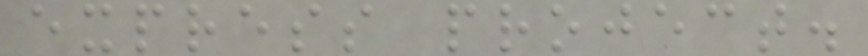express project.
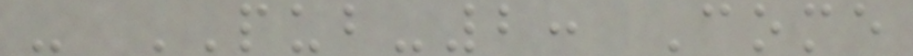- PUB-2: Come
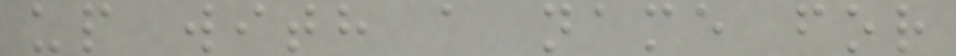up with a name for
